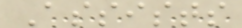Assists
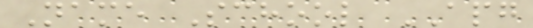Name School APG
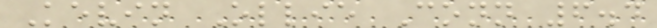Kevin Ollie Conn 6.4
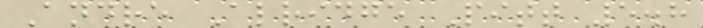Andre Alridge Pitt 5.8
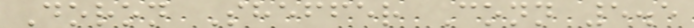Doron Sheffer Conn 5.5
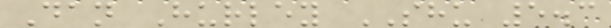Dan Hurley SHU 5.3
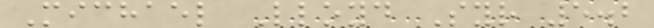Michael Lloyd Syr 5.2
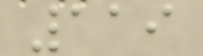119
